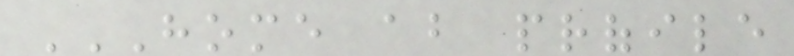HOME ABOUT PROFILE
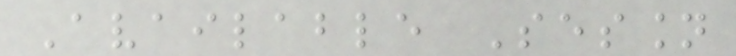Available Session
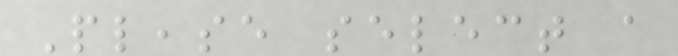Please select a
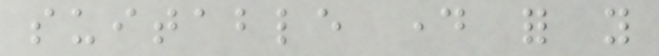suitable day for you
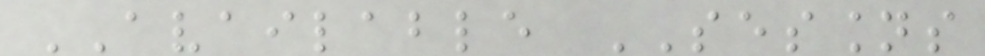AVAILABLE SESSIONS
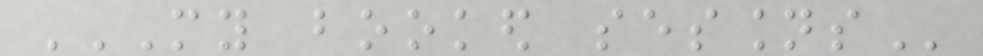MY BOOKED SESSIONS
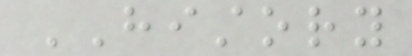HISTORY
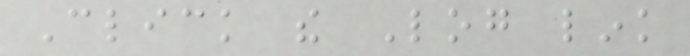Click the Log link
